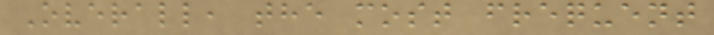Overall, the most frequent
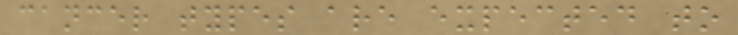cancer types are expected to
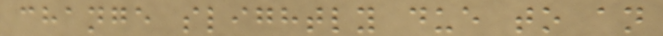change slightly due to an
